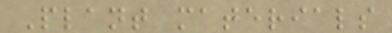Plant materials
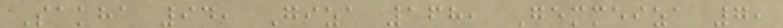Sakha 94, Giza 168, Gemmeiza 7,
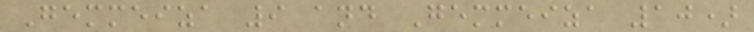Gemmeiza 9 and Gemmeiza 10)
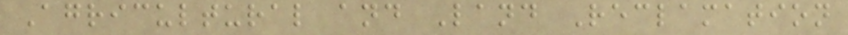Agricultural and Land Reclamation
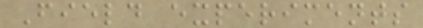Field experiments
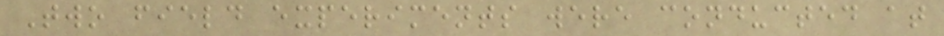Two field experiments were conducted at
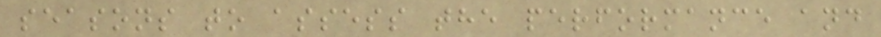seasons to assess the performance and
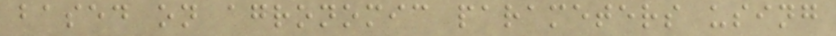based on agronomic parameters using
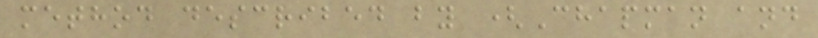method described by (Chapman and
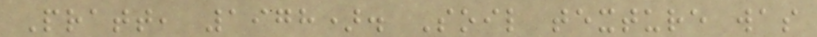Pratt, 1978). Soil texture was
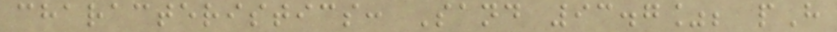characteristics: Sand 93.7%; pH
